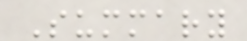Summary
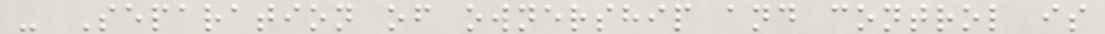- Separation of ownership and control is
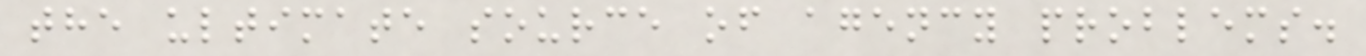the ultimate source of agency problems.
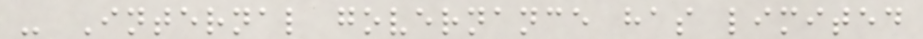- Internal governance has limited
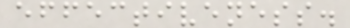effectiveness.
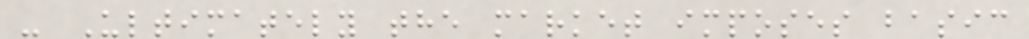- Ultimately the market imposes basic
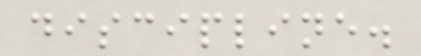discipline.
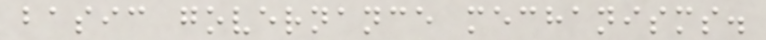basic governance mechanisms.
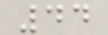44
